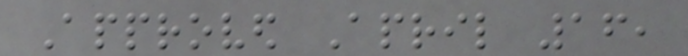Approved April 16,
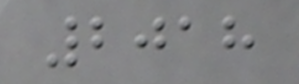2018
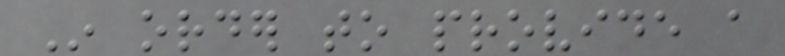In order to provide a
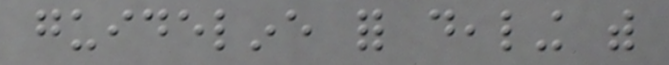guideline for dealing with
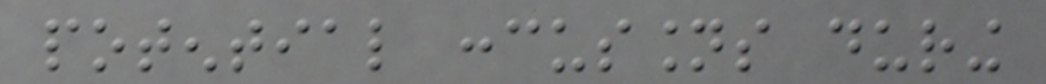potential concussions during
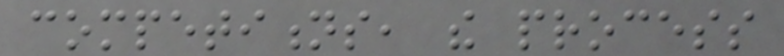competitions, the process
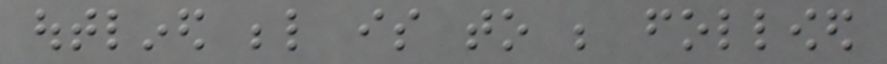outlined below is to be followed
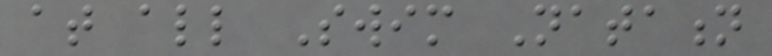at all Swim Natation
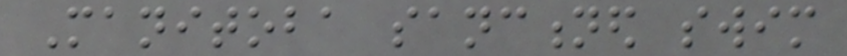Manitoba sanctioned swim
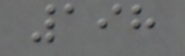198
